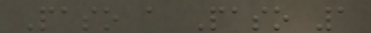Paso a Paso 1
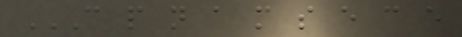C P N A M S E C E
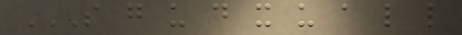S G U D X U A L L
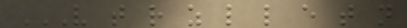V T R Z L L E T N
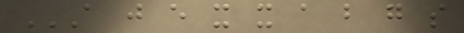A J E X X A B G S
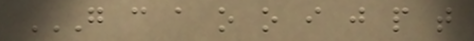G C A O O I J P T
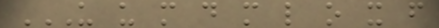U U M D M L O X F
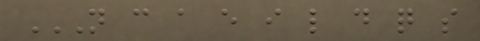N C A E I L D Q S
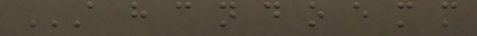A H C N D O E M M
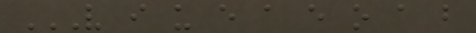V I U E A E O A B
